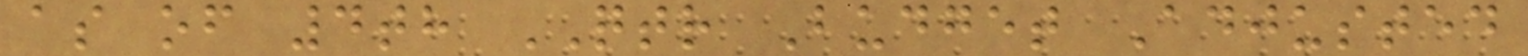as of 4th QTR Budget Adjusted
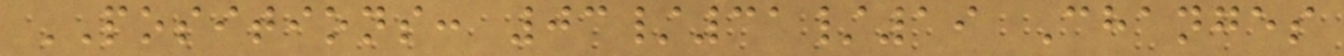POSITIONS: 03/31/19 Changes
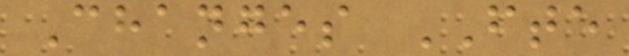Changes FTE
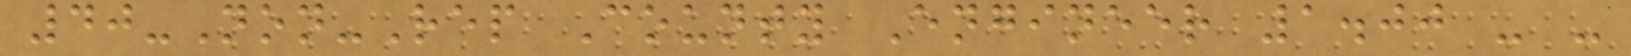40-Non-Rep County Engineer 1.00 - -
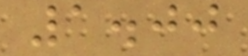1.00
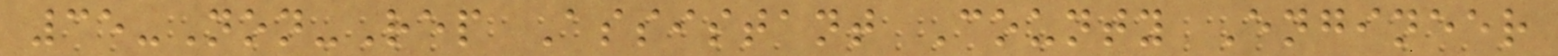35-Non-Rep Assistant County Engineer
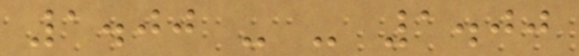1.00 - - 1.00
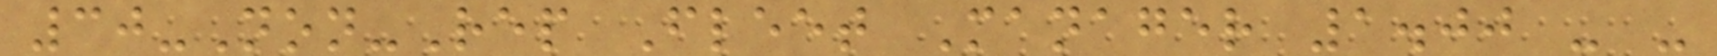30-Non-Rep Fleet Manager 1.00 - -
